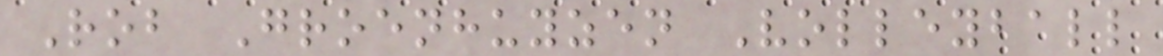Rob Groenhuyzen Volleyball
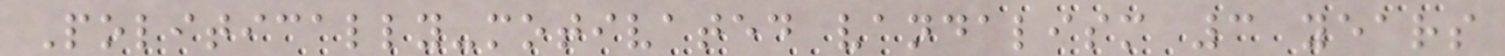Politically-motivated vandalism 3 years
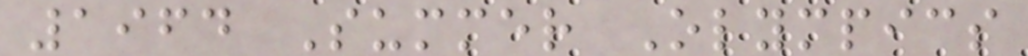1964 Summer Olympics
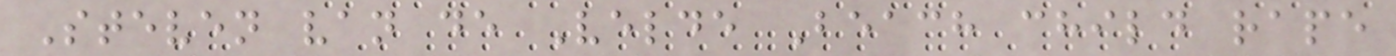Steven van de Velde Beach child rape
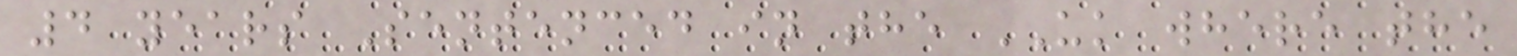4 years Sentenced in the UK where the
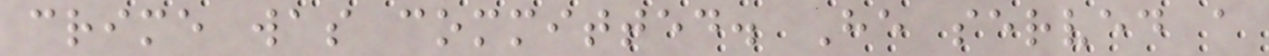crime was committed. He served a
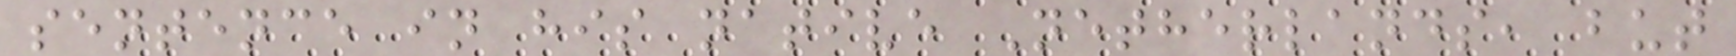sentence in his native Netherlands, but
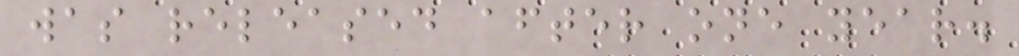was released after one year.
